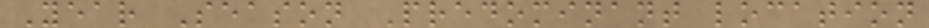Year Season Predominant location
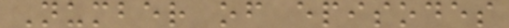Number of episodes
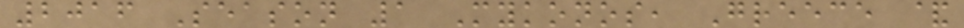2016 Season 1 Mykonos, Greece &
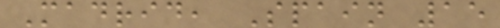Madrid, Spain 15
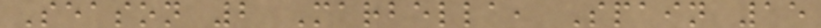Season 2 Marbella, Spain 15
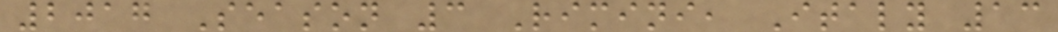2017 Season 3 Rimini, Italy 13
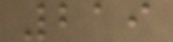219
